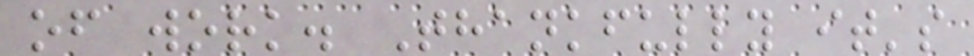of work. Thankfully it's
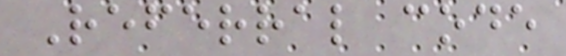Referral code
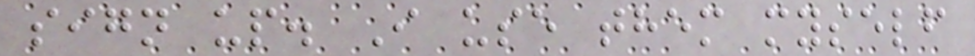sign up. I use them myself
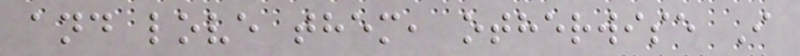and love them, otherwise I
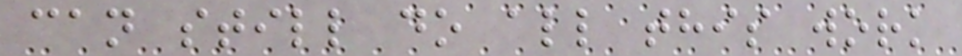can still do all this work
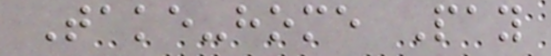Take-home Pay
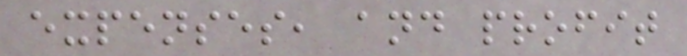expenses, and profit
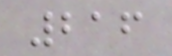216
